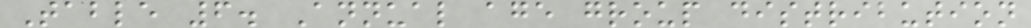Table 6. Annual age group distribution
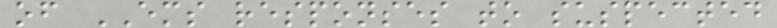of EMS responses to suspected
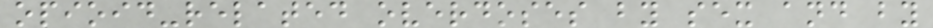opioid-related overdoses by sex and by
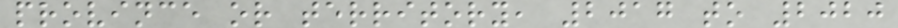province or territory, 2017 to 2020
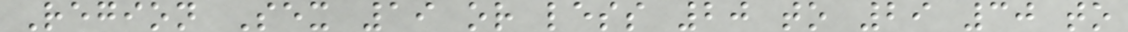Region Sex 19 or less 20 to 29 30 to
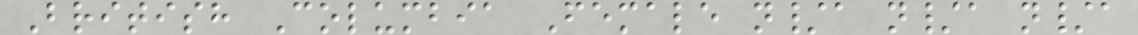British Columbia Female n/a n/a n/a
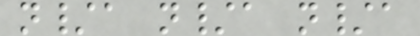n/a n/a n/a
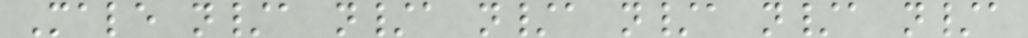Male n/a n/a n/a n/a n/a n/a
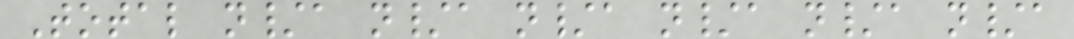Total n/a n/a n/a n/a n/a n/a
